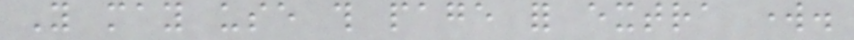You may use this page for extra work.
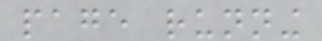page running
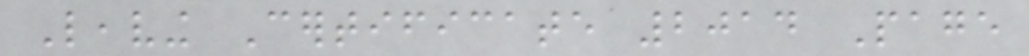Leaving Certificate 2014 Page
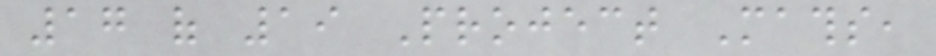17 of 19 Project Maths,
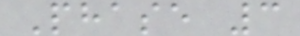Phase 3
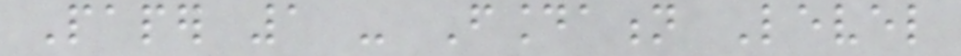Paper 1 - Foundation Level
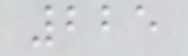225
